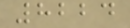8224
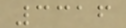3316
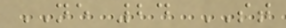NE 24 ST
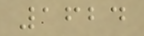1624
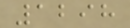1298
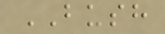BUSH
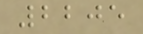2205
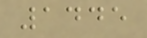1445
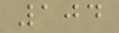104
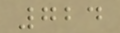724
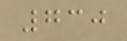730
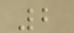2
